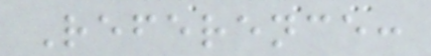Reference:
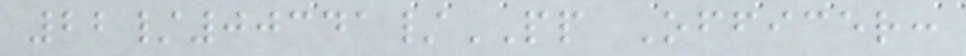22/00341/PP Officer:
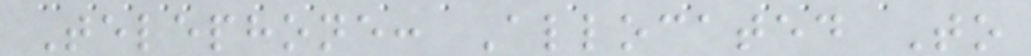Telephone: Allocated To
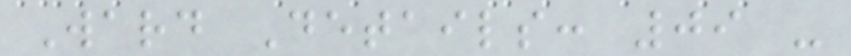Ward Details: 09 -
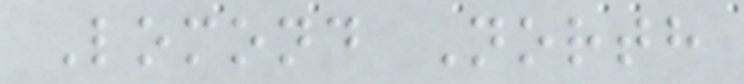Lomond North
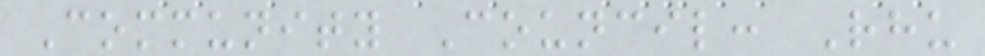Community Council: Rhu
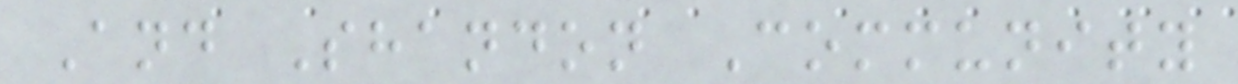And Shandon Community
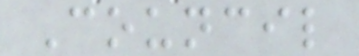Council
